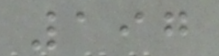197
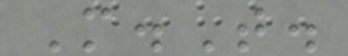M.T.
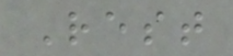Rest
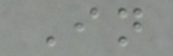In
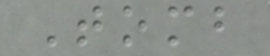Tomb
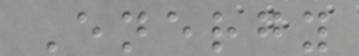Energy
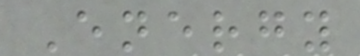Energy
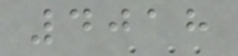4018
